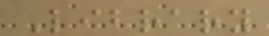Library
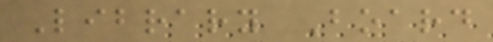Library Board
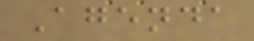Agenda
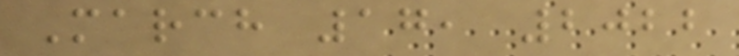March 17, 2022
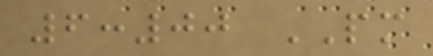6:00 PM
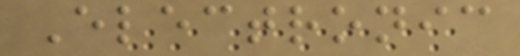Electronic
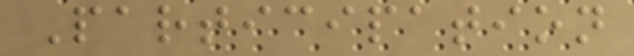Participation
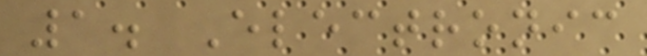1. Electronic
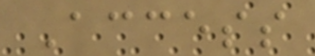Access
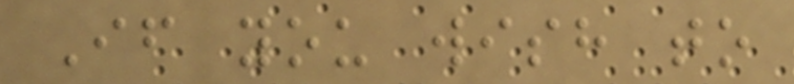If you wish to
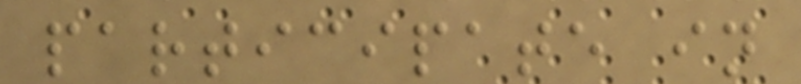participate in
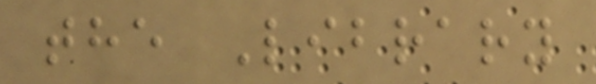the Library
